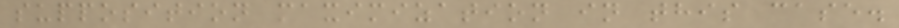supposition maximization in this case.
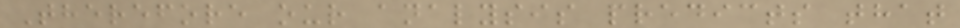Therefore our analysis predicts that
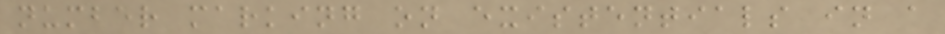number marking on existentials in a
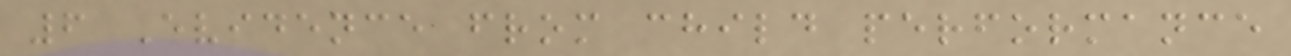6 Evidence from child performance
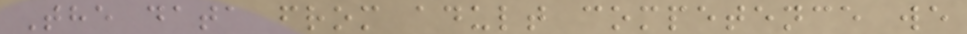The data from adult competence we
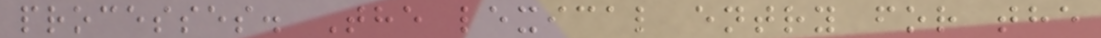processes. The lexical entry for the
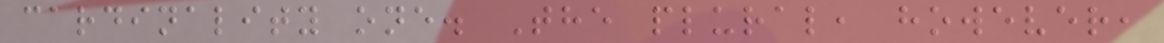cardinality one. The plural, however,
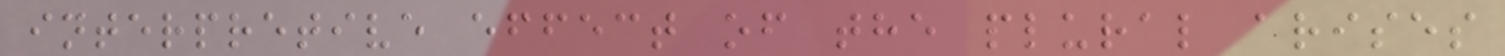interpretive effect of the plural arises
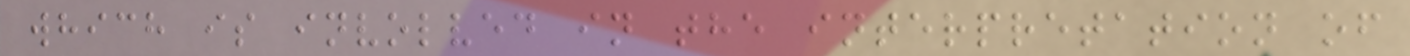which is involved in the interpretation of
